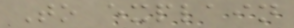To explain
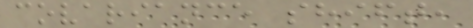covariance shift,
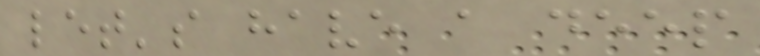let's have a deep
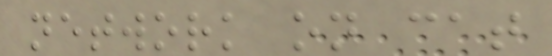network on cat
